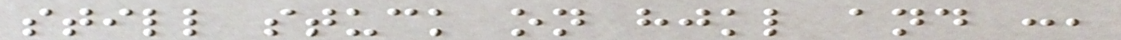still stuck on hjkl and :,
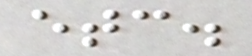etc.
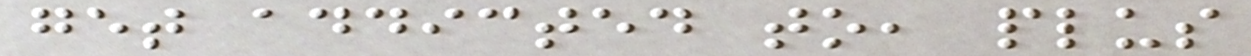get addicted to, plus
